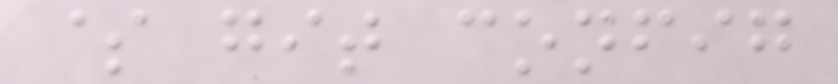$ git config
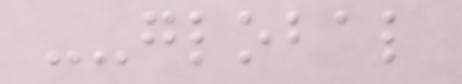--global
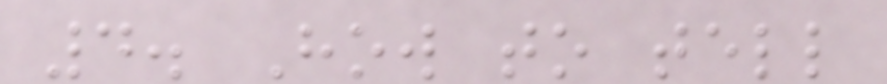4. How to tell
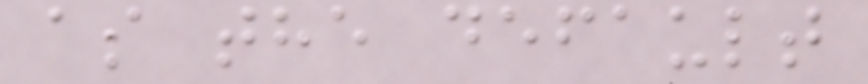as the default
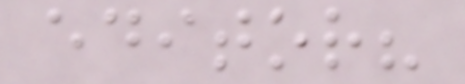editor?
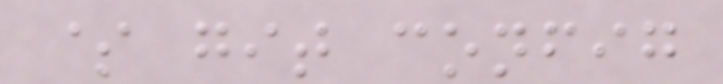$ git config
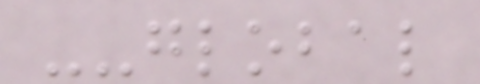--global
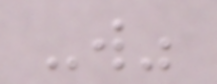-w"
